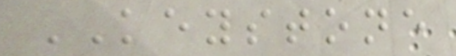KEYSTONE
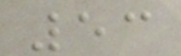53
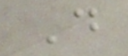D
